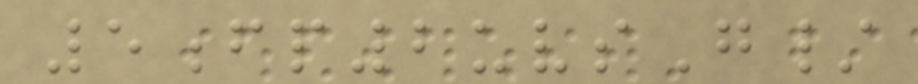5fp2uvsG/
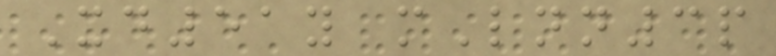Xd51y mLnn3p
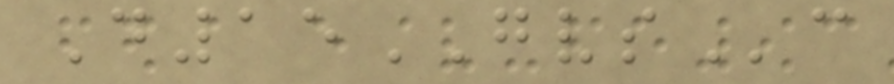D15GVSc
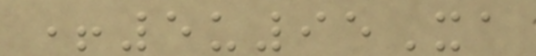+5u95Xa
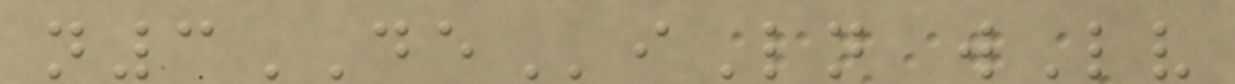n3DEiLn wLv
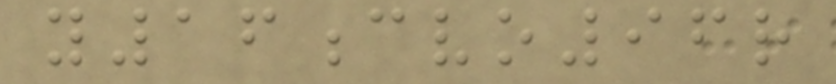y16cvo96r
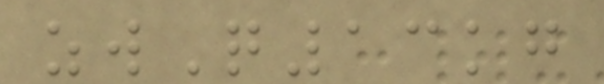zwQ13kg
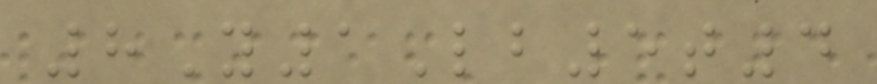8Y1Lb5t4
